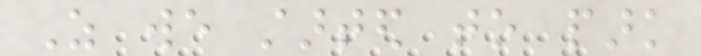As we started to park
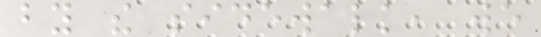by the sidewalk, we
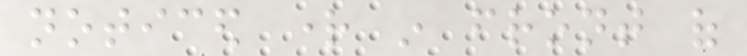noticed right in front of
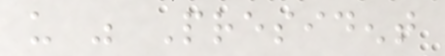us was President
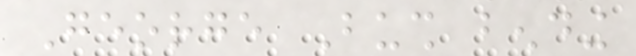George Bush bending
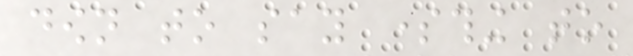down to say something to
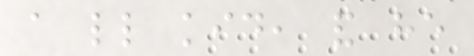a little kid, and he
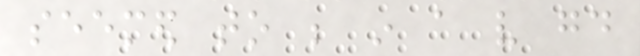seemed to be in a very good
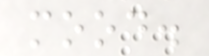mood.
